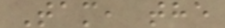Tam, the
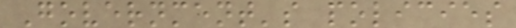Government's policies
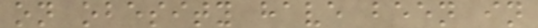on obesity have been in
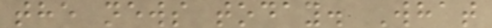the news today. What
